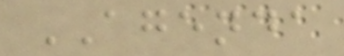AGENDA
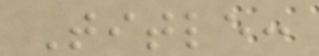Title:
